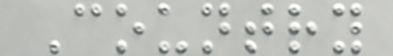Country
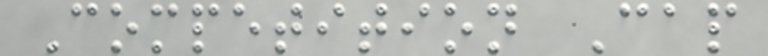Competition Cap
